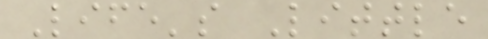Life's Little
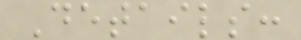Details:
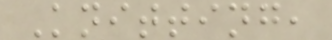Knitting,
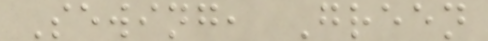Sewing, Green
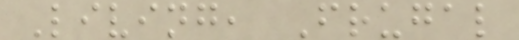Living, Frugal
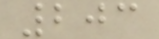203
